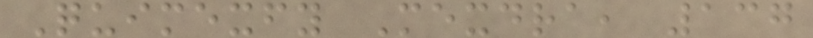Quimexfy Mexdra, 137
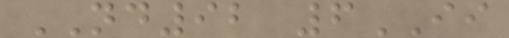ND92 6II
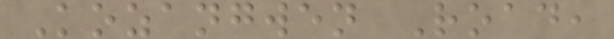Kozangwen Road,
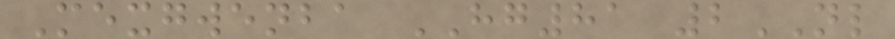Mexgwenba HG81 2NL
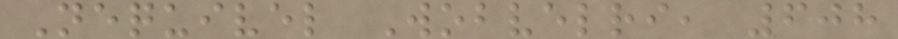Nequivel Wobvelri, 608
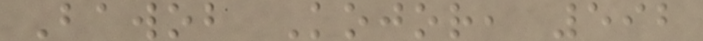Bawob Kojor, 592
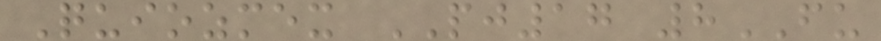Quiozmex PJ17 8FU
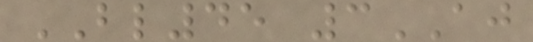BL45 3AJ
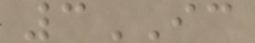3IC
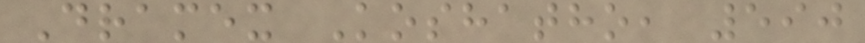Dramex Koshatho, 590
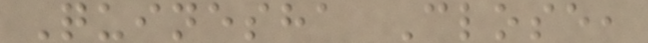Quinesha Close,
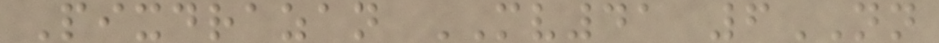Pixdrazan MV41 6NN
